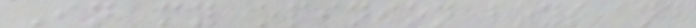In my opinion boys and
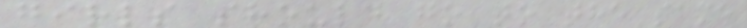girls should go to the same
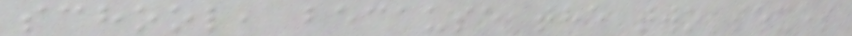school, because the two sexes
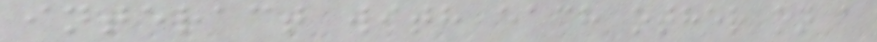interact with each other on a
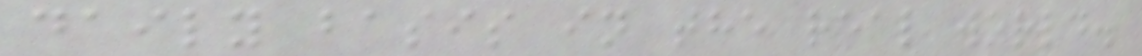daily basis in the real world.
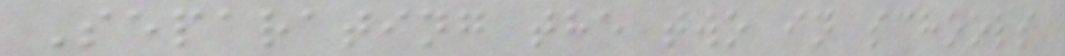Separating the two in schools
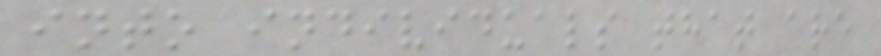into individuals that are
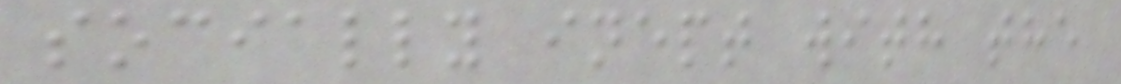socially inept with the
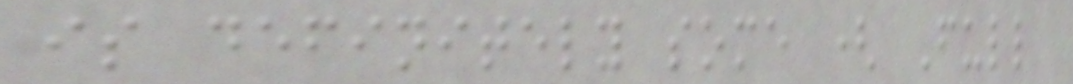is definitely some ( Full
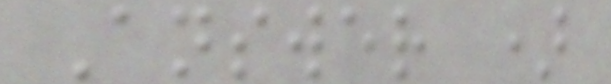Answer )
